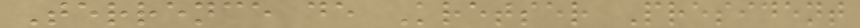Terrence de Kretser President
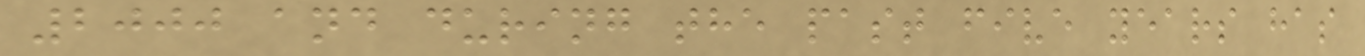2000 and during the past five years has
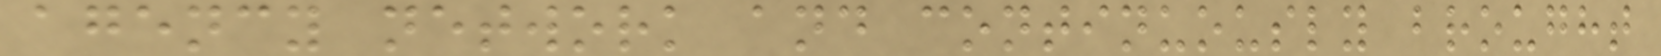agency network and continuously brought
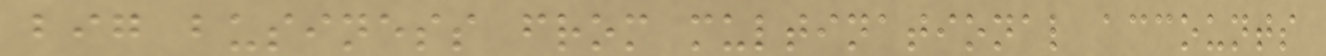big business from multinational accounts
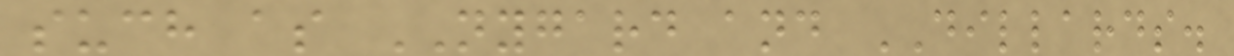such as NYGARD and DILLARDS.
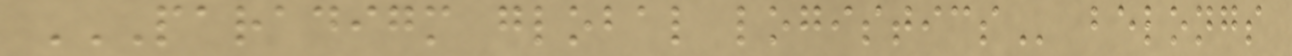PARADIGM GLOBAL LOGISTICS belongs
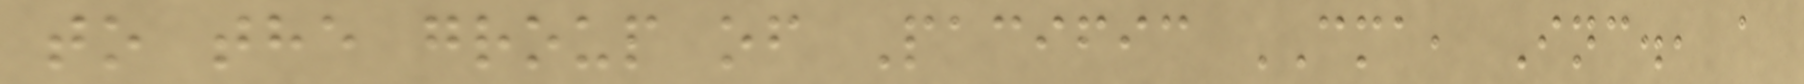to the group of Pacific CMA, Inc., a
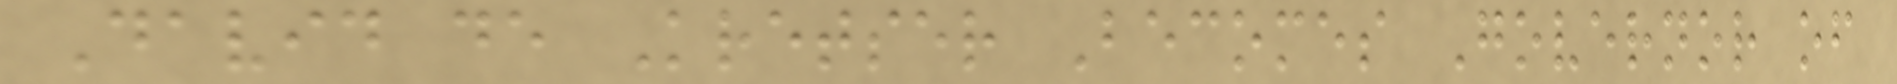David de Kretser Becomes Governor of
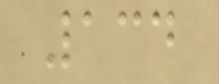134
